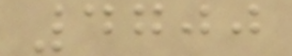4700
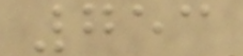753
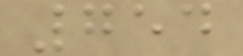754
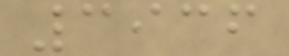3936
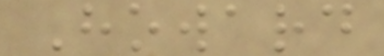Howard
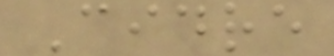Cidre
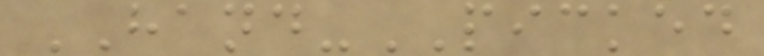HAND-PICKED
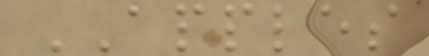APPLES
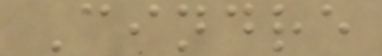Cindre
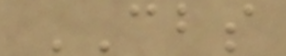CBS
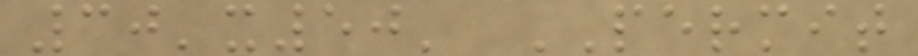30'x50' PERMIT
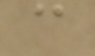c
